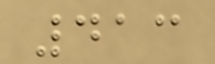413
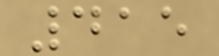415
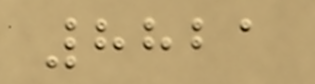8821
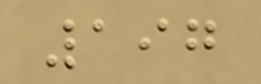197
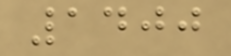1400
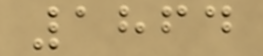1864
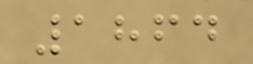1864
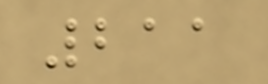211
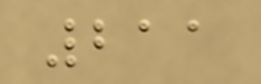211
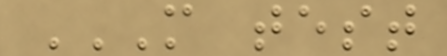M TEST
